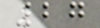27
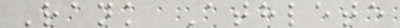Rank Athlete
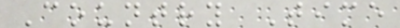Country Time
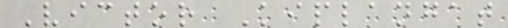Victor Kiplangat
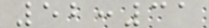52:31
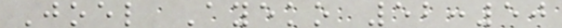Joel Ayeko 52:50
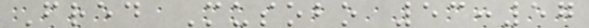Fred Musobo 53:57
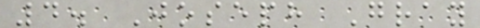4. Joseph Gray
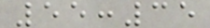55:35
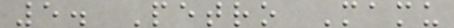5. Petro Mamu
